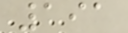191
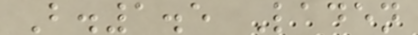B.1.5 Laden
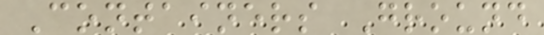Containers Ground
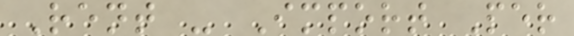Rent - Import Per
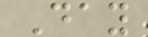Day
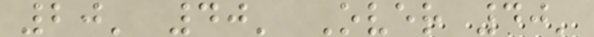20' 40' Over 40'
